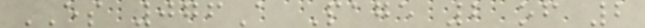ES 076A Page 2 of 2
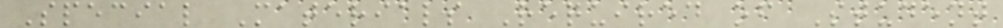Special Materials Required of Student
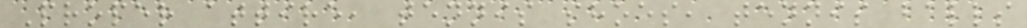Proper attire, tennis shoes, tennis balls
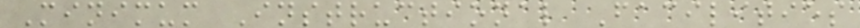Minimum Instructional Facilities
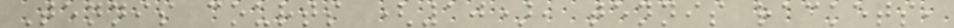Tennis courts (10), tennis rackets,
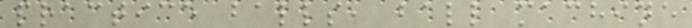practice balls, ball machine
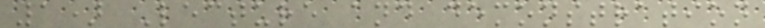1) Lecture and demonstration
